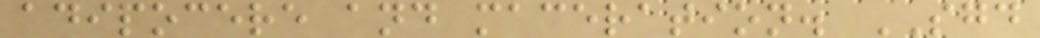adipocere and maceration. SGD
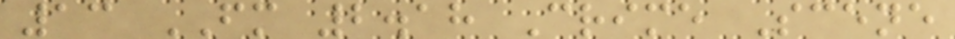13 FM 2.18 Crime Scene
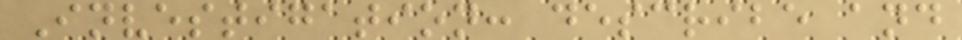Investigation: describe and
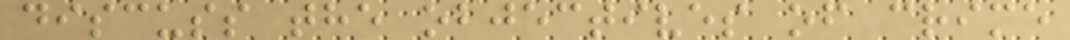discuss the objectives of crime
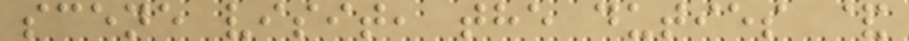scene visit, the duties &
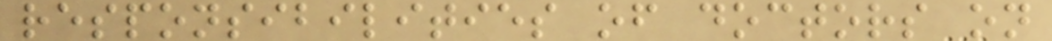responsibilities of doctors on
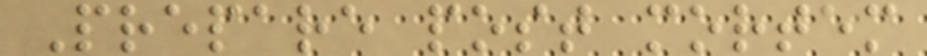Prepare post mortem
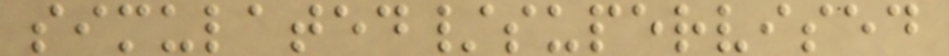simulated/supervised
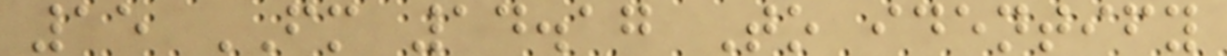15 FM 14.17 To identify
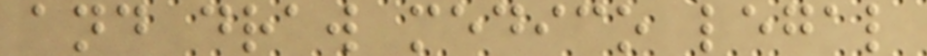and draw medico legal
